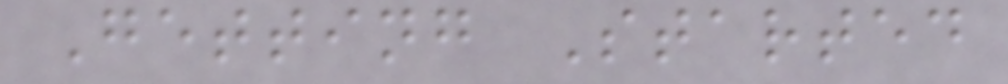Getting Started
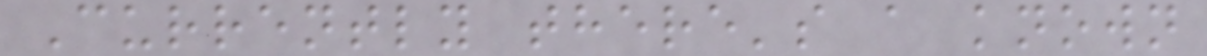Currently there's a known
